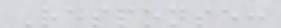Response:
